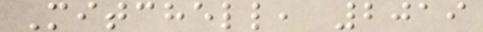Mitchell, 2019
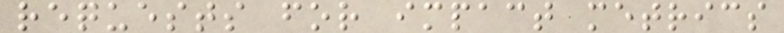requests for impact metrics
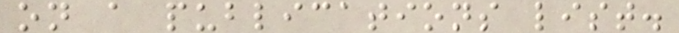on a publications list.
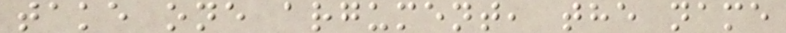take one argument, the name
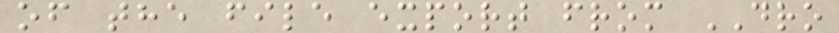of the file export from DRO
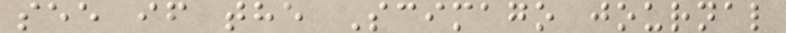see if the Scimago journal
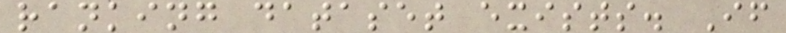ranking dataset exists. If
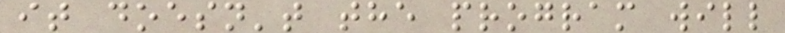it doesn't the program will
